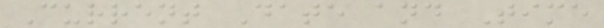Current Date and Time
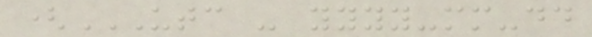(UTC - YYYY-MM-DD
